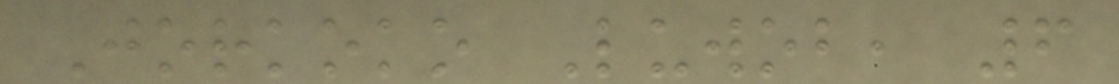Jorkoko Luwob, 6
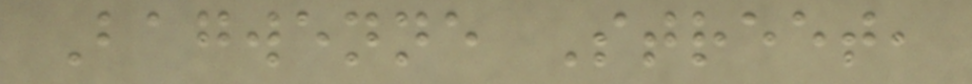Bagwenne Street,
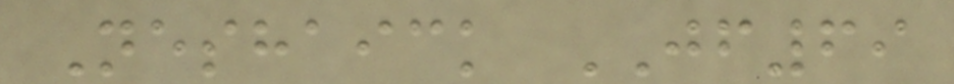Neshaick JF69
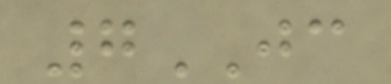7JC
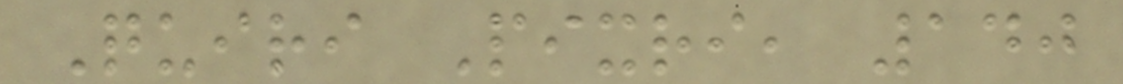Quiri Pixri, 140
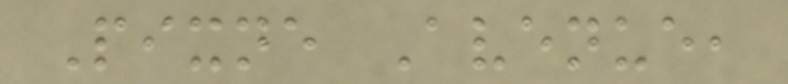Pixne Avenue,
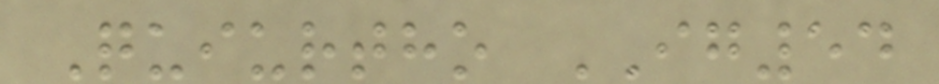Quiurtho IG54
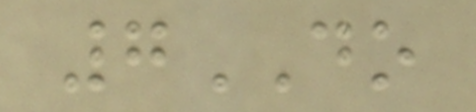7DO
